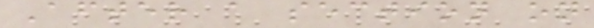After a section on
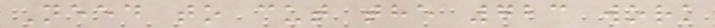Need to cut the 723 work
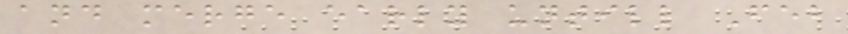and merge early untill Feb
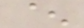^
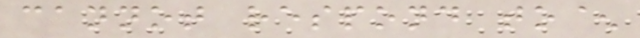cannot respond to^
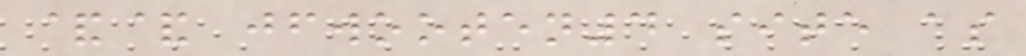&& jfwooten4 site as
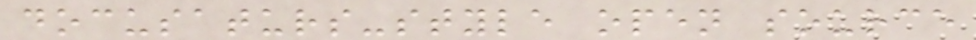docusaturs-style open source
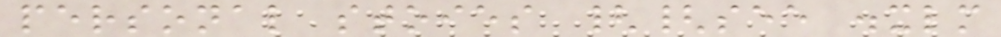personal stoies {{see .xlm
